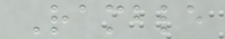Ramble
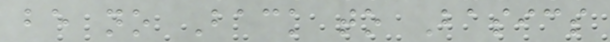be no Back to Basics
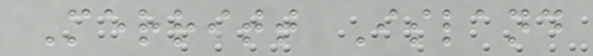Merritt Island
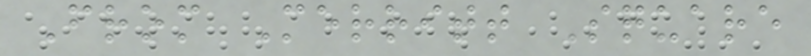From Merritt Square
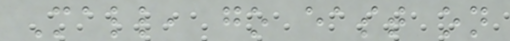Mall, go east on
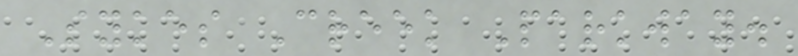Sykes Creek Parkway.
